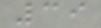39
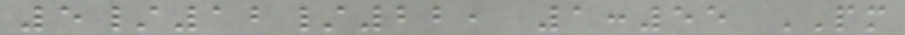5/12/22, 1:55 PM
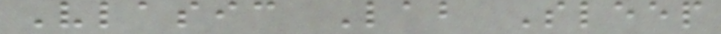Vlasic Lab Sleep
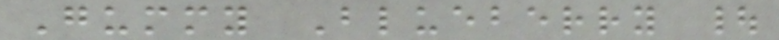Gummy Blueberry |
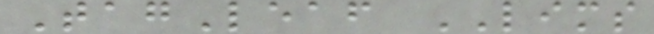TagLeaf LIMS
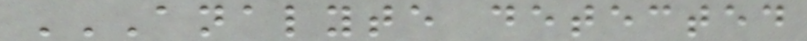ANALYTE DETECTED
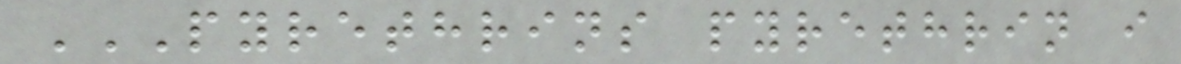PYRETHRINS PYRETHRIN I
